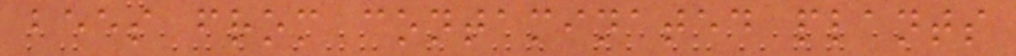bees from contaminated plants
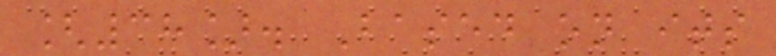[38]. Based on its
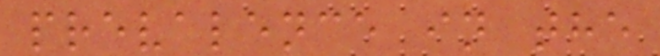prevalence in the
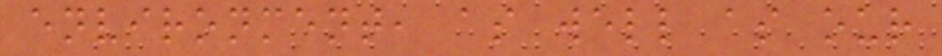environment, as well as our
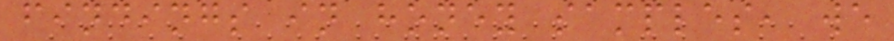findings in honey samples, we
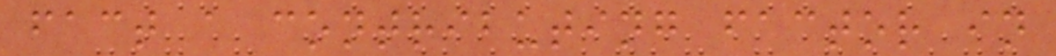fact a contributing factor in
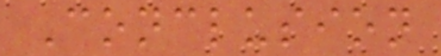Conclusion
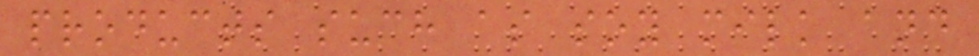products such as soy milk and
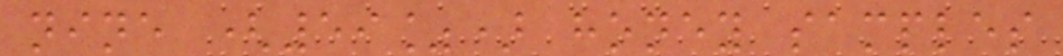nine (59%) honey samples
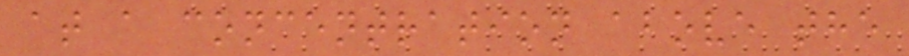at a concentration above the
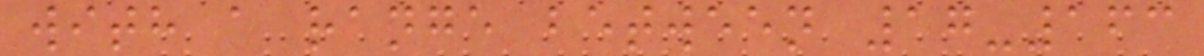with a range between 17-163
